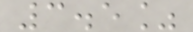3.5%
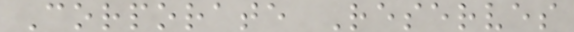Corporate Reserves
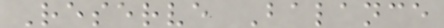Reserve Balance
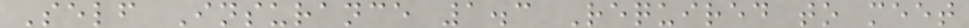Self Insurance 1.3 Required to meet
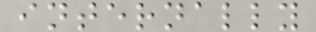internally
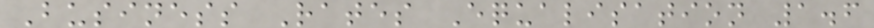Business Rates Equalisation 1.6
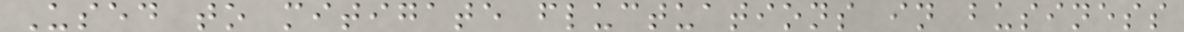Used to mitigate fluctuations in business
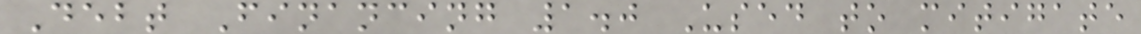Debt Financing 1.0 Used to mitigate
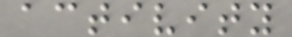activity
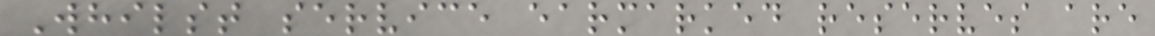Whilst service earmarked reserves are
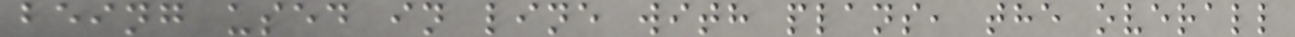being used in line with plans, the overall
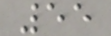55
